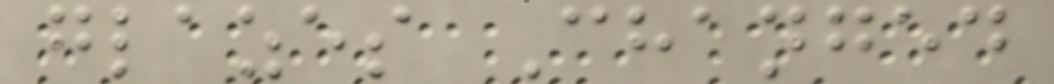glazes Changed
